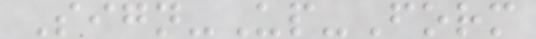Sign-Up-Form
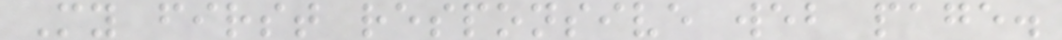My first responsive web page.
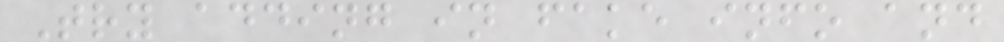Try adding in fake info and
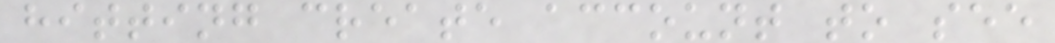hitting create account to see
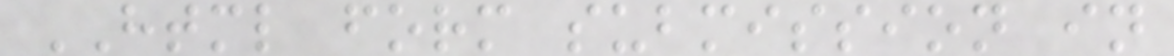HTML form submission in
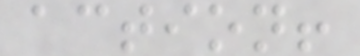action!
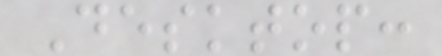Desktop:
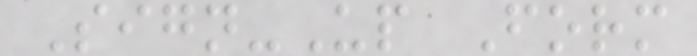Sign-Up Form
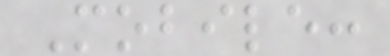Mobile:
